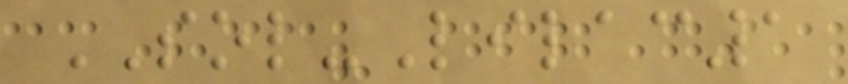SOL-Lilac1
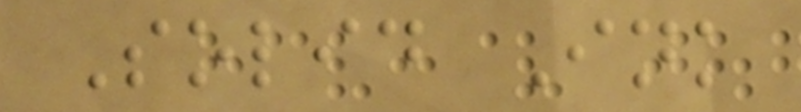Solid Ink
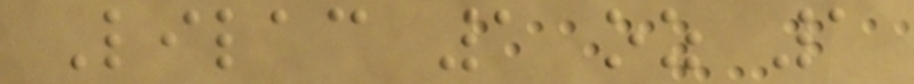Lilac 1 oz 1
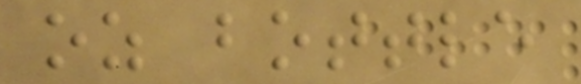oz bottle
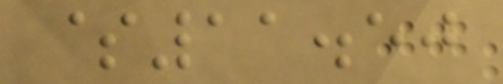$11.50
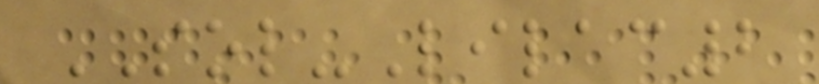SOL-Lilac2
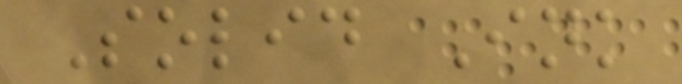Solid Ink
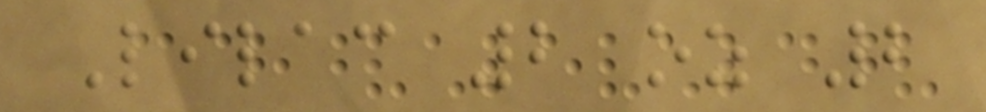Lilac 2 oz 2
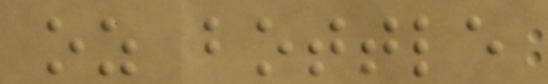oz bottle
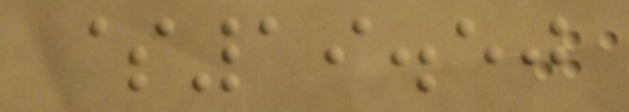$19.50
